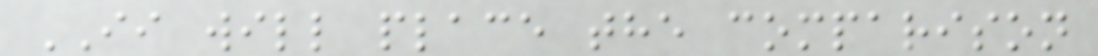II will place the comparison
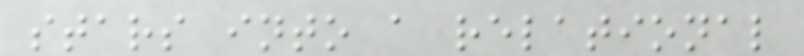stars into a relational
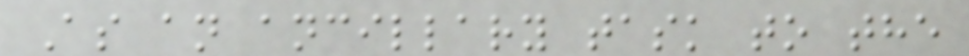As an ancillary task to the
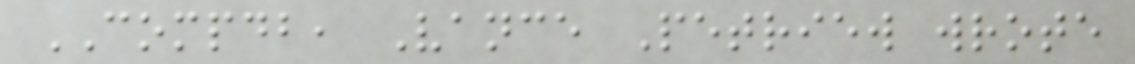COMPDB, Vance Petriew wrote
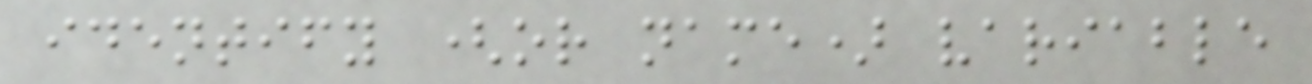identify (or name) variable
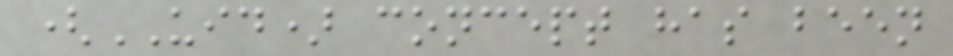(UID) concept has been
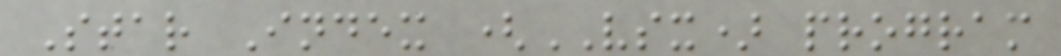Star Index (VSX) program
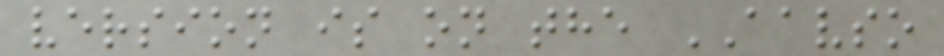version is on the AAVSO
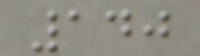140
